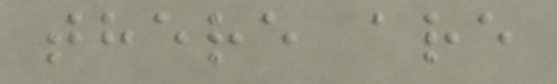there are
